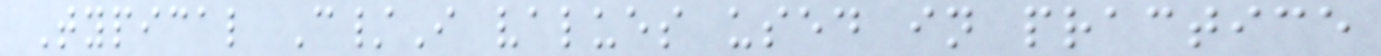Typical C/I values used in practice
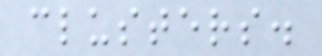clusters.
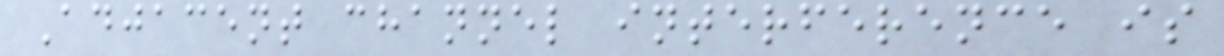Adjacent channel interference is
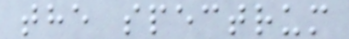the spectrum
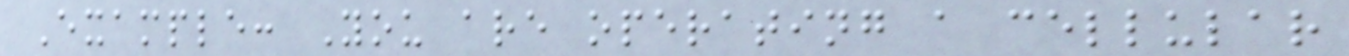Example: You are operating a cellular
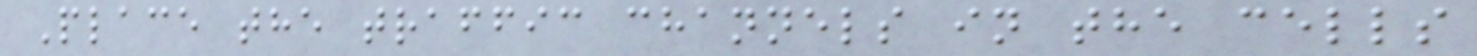Place the traffic channels in the cells
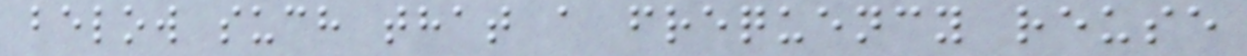below such that a frequency reuse
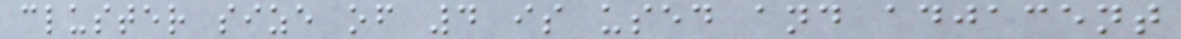cluster size of 4 is used and adjacent
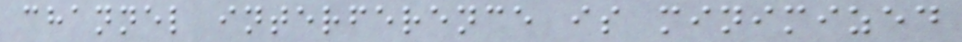channel interference is minimized
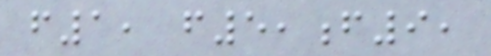f1, f5,f9,
